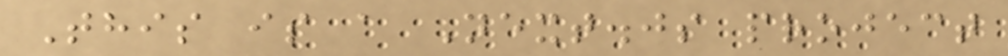This is a Next.js project
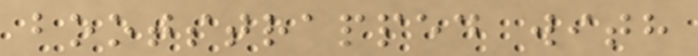bootstrapped with
